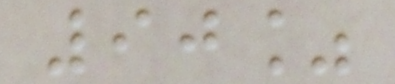90%
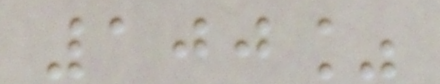100%
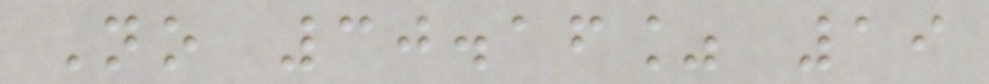No 30.16% 19
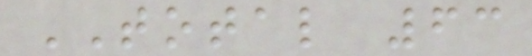TOTAL 63
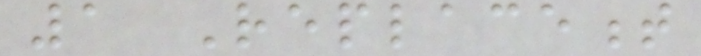1 Replacement
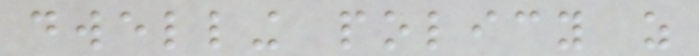dwelling policy as
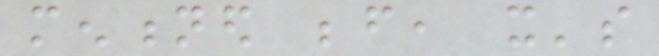mentioned before, it's
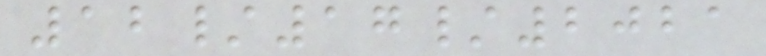12/17/2021
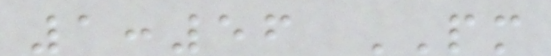1:56 PM
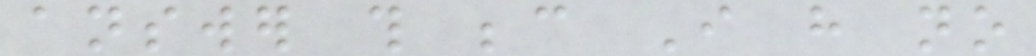answer this because I have no
